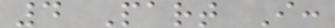4 Part I:
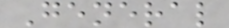General
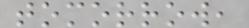tomorrow,
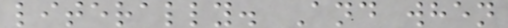literally. And when
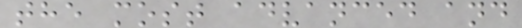the most advanced and
